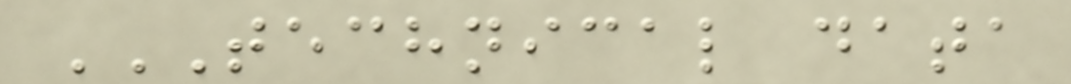TECHNICAL DATA
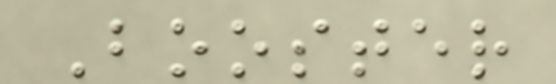Booster
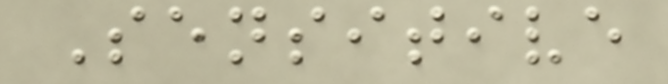Sensitive
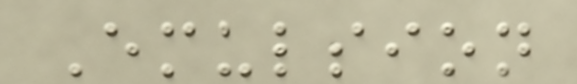Emulsion
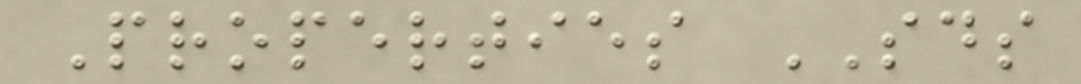Properties SDS
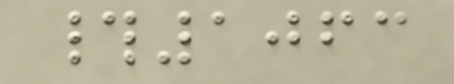#1063
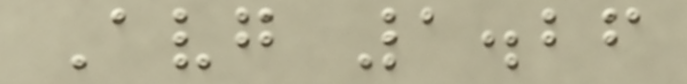Avg 1.26
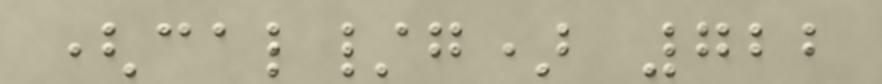(cal/g) 722
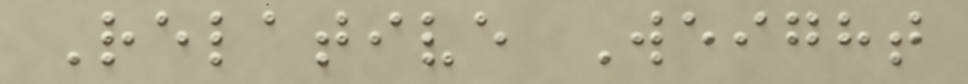Relative Weight
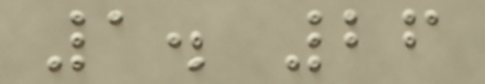1. 26
